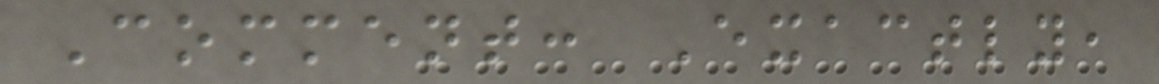Comment: Exactly,
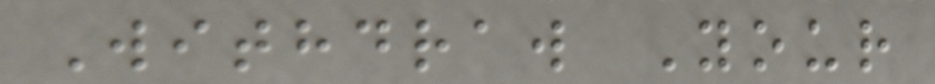Withdraw Your
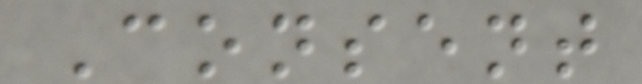Consent
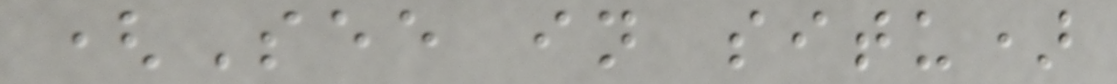(See in situ)
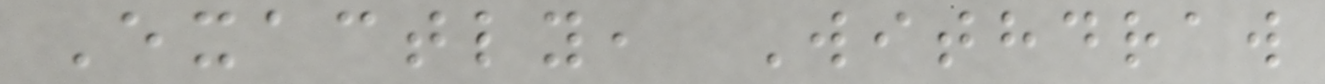Exactly, Withdraw
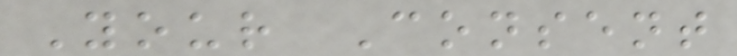Your Consent
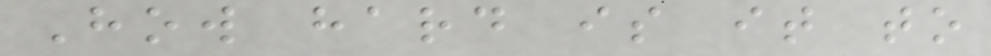How hard is it to
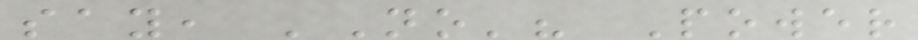say, 'No'? Power
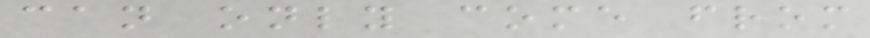can only come from
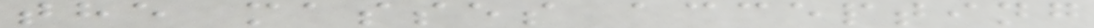the masses accepting
